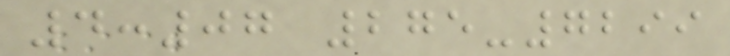4:07 275-7299
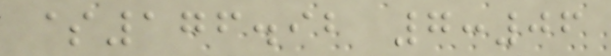$176.92 7:06
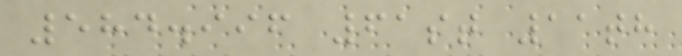584.996 61st 11th
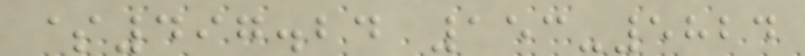$497.24 153-5824
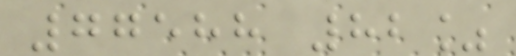77588 82%
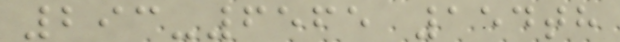293-6565 154th
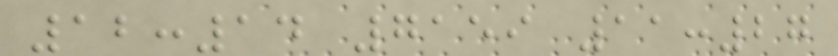12:14 7159 11:27
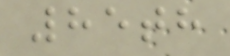85th
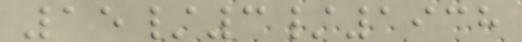15/3/1938
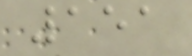151
